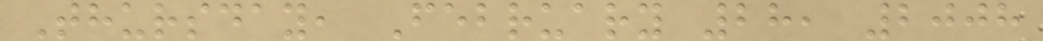Thursday, February 28, 2008
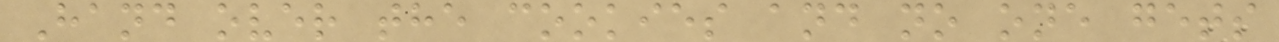Hand over the cookies and no one gets
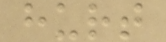hurt
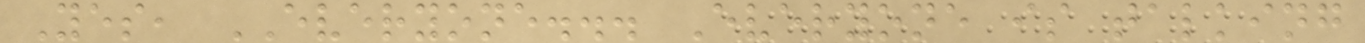Yes, EVERYONE... Everyone is talking
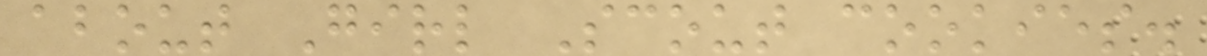about Girl Scout cookies.
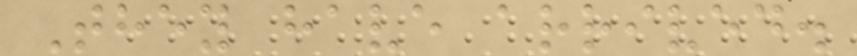They have arrived.
